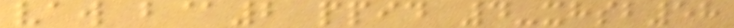vaw b@2 ppid 4-xhsb58
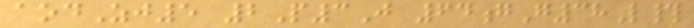aodZj5 2P3J 64gG38L#
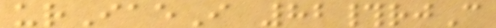urIaeI 82#rjC
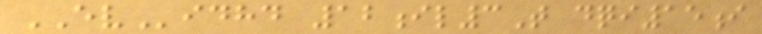EVidhd 12il3T dqi15i
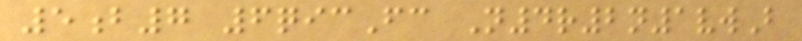5b7 6qicFc N4r2n1vwB
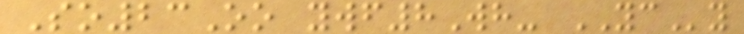So23Oo ywf8Wh- YCy
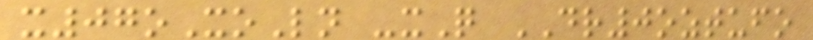x07oXoLn -xQ DR0oztufo
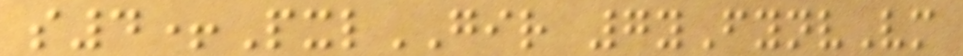s4+PxlGIR 7yFynvVm
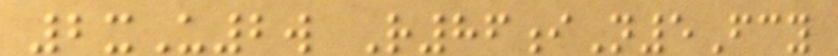2xU2w R86iN5Fcy
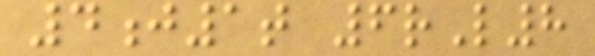4j1t 6rL8
